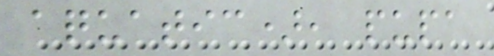aquatic), pupa
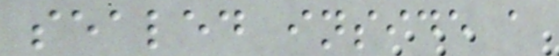sealed inside a
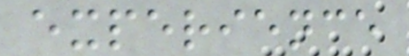experience
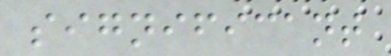significant
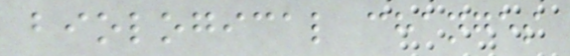biological changes
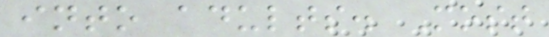into adults. Most
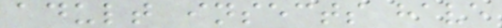adult insects have
